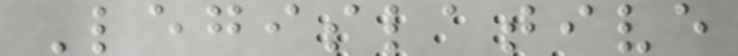Legislative
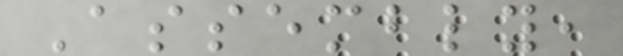Assembly,
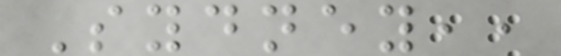Sydney,,
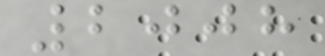2008
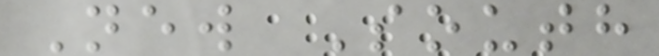New South
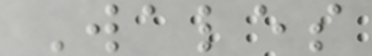Wales
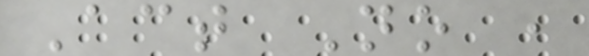Act No ,
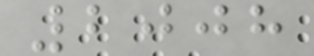2008
